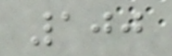100
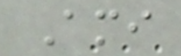Ami
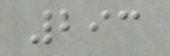293
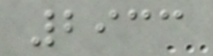2933
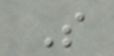S
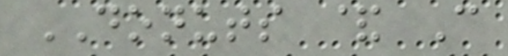DONUTS & C
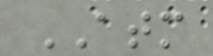ATM
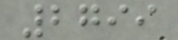2799
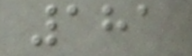181
